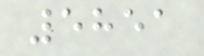5851
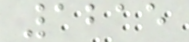1215
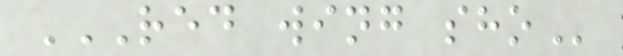RED WING SHO
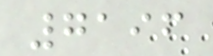7196
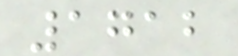1712
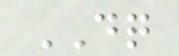DQ
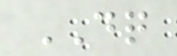DQ
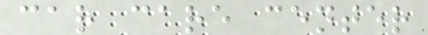car care center
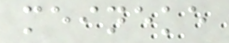meineke
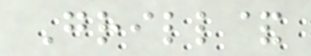Grill&
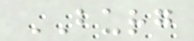BURG
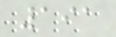191
